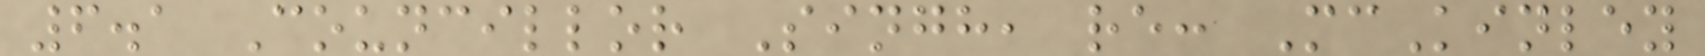6.1 Councillor Singh, re: McKinley
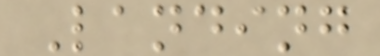Landing
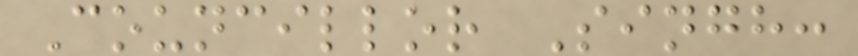Councillor Singh:
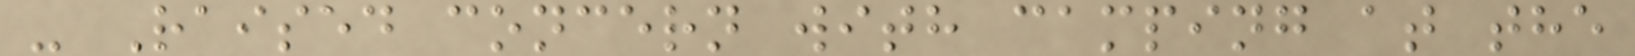- Raised concern with camping at the
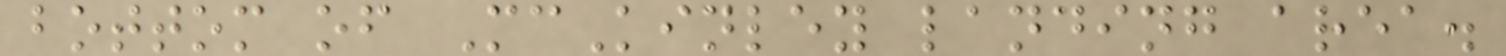bottom of McKinley landing area.
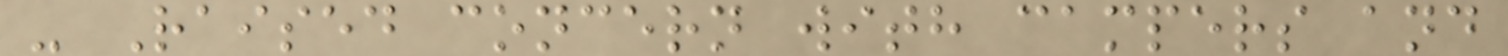- Raised concern with campers and
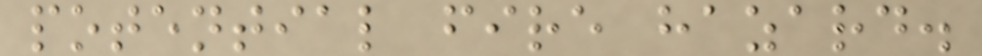potential fire hazard.
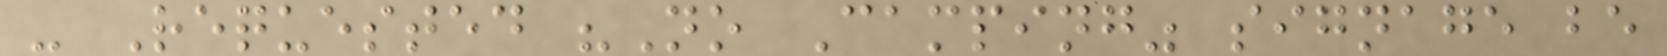- Requested "No Camping" signage be
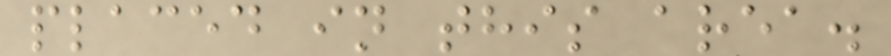placed in this area.
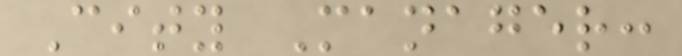City Manager:
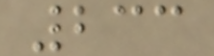233
